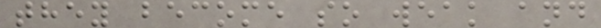they become so weak and
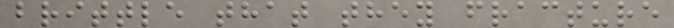brittle that they fracture
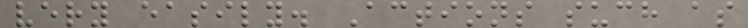very easily. Actions such as
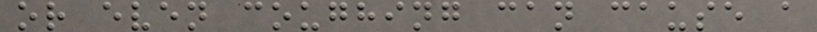or even coughing can cause a
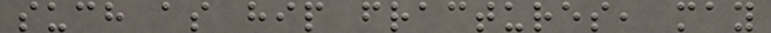such as hip fractures, may
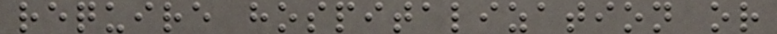require hospitalization or
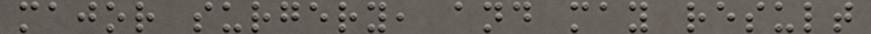major surgery, and may result
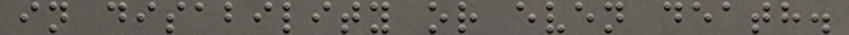in disability or even death.
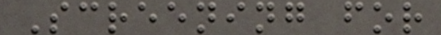Screening for
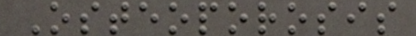Osteoporosis
